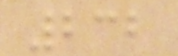232
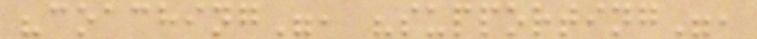"coaching", "supporting",
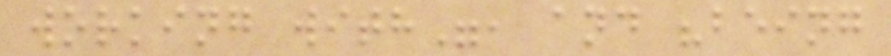working with", and "being
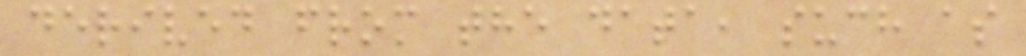derived from the data, such as
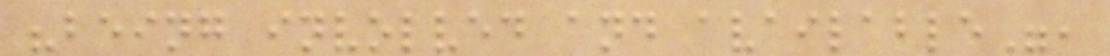"being involved and available",
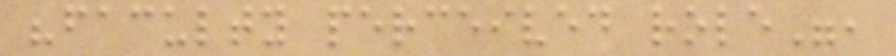"faculty perceived role",
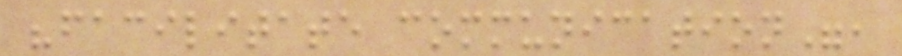"facilitate communication",
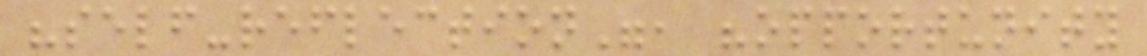"self-reflection", "opportunity
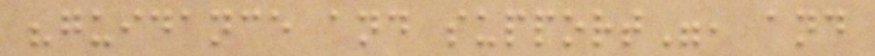"guidance and support", and
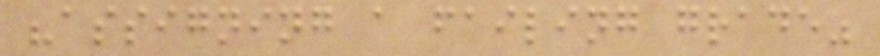"assigning a failing grade"
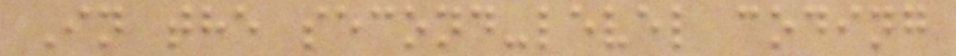In the second-level coding
